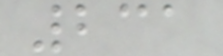231
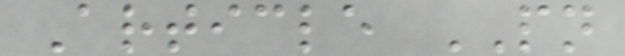Article PN
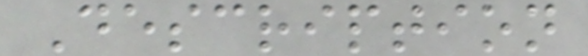Description
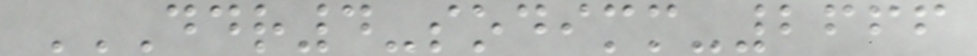DDR4-SODIMM-2666
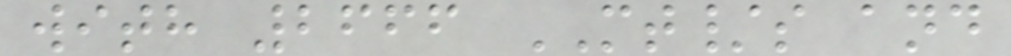with 2666 MT/s and
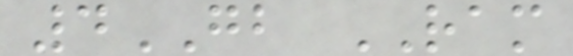4GB RAM
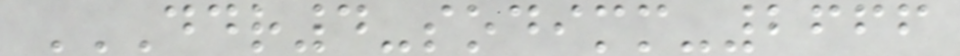DDR4-SODIMM-2666
